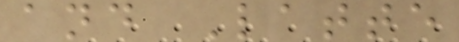and Latte
